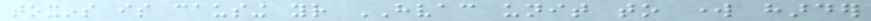toxins is causing your HVAC unit to work harder
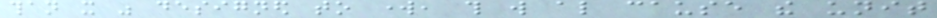than it was designed to work, this will also cause the unit
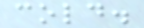cold.
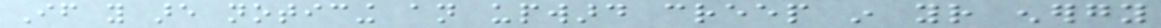If you are noticing an upward creep in your energy
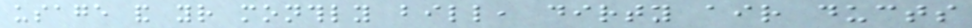usage and your monthly bill, dirty air ducts
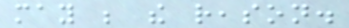may be the reason.
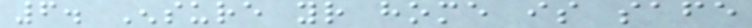6. Ensure your home is safe
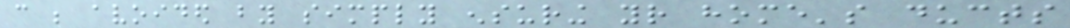can be avoided by simply ensuring your home's ducts
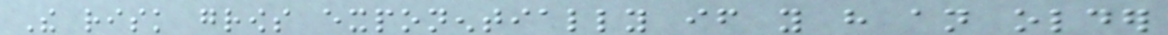The risk grows exponentially if you have an older
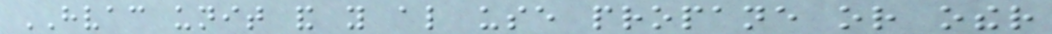HVAC unit and you also use propane or other
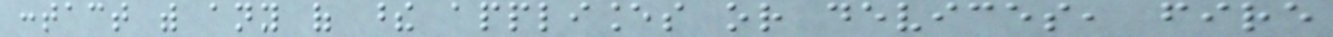contact with any of these appliances or devices, fire
